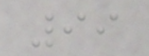99
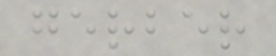gerber
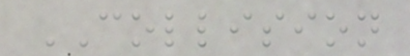COLLISION
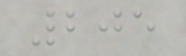205
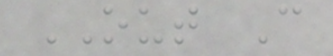OUT C
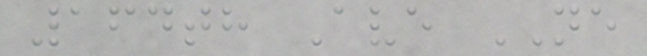164th Ave NE
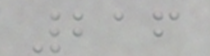216
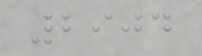2904
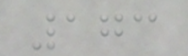173
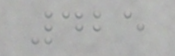425
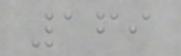169
